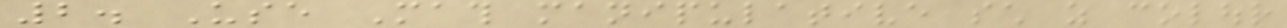2. Use Math manipulative such as colour
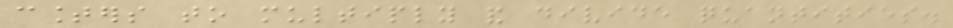counters to multiply and divide quantities.
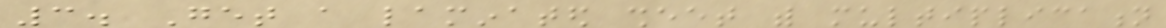3. Get a laminated sheet with multiplication
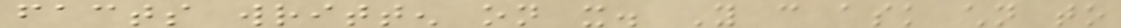facts written on it. You can ask children to
